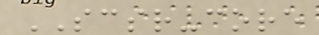SCSR-core
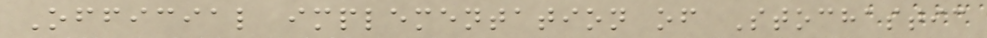Official implementation of Stochastic
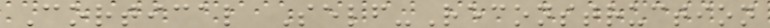Cortical Self-Reconstruction
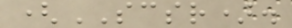(SCSR).
